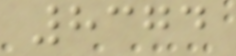8374
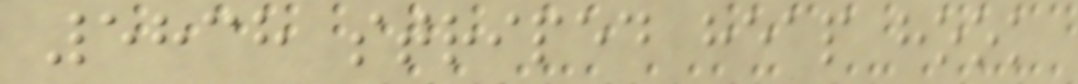5838 striped heap hook
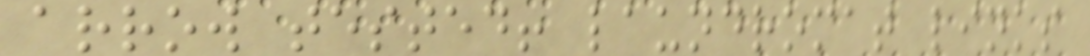arrow tested! laundromat links
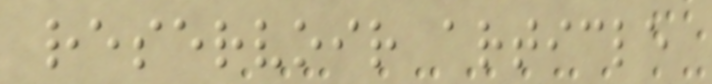reservoir article
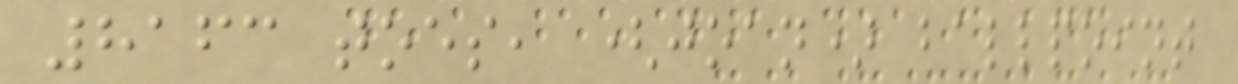8163 toes, (joan) ballpoint
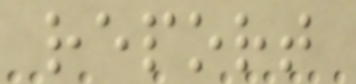report
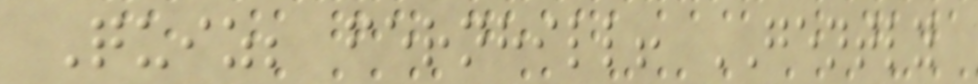Quiz; fernhill! GENTLY
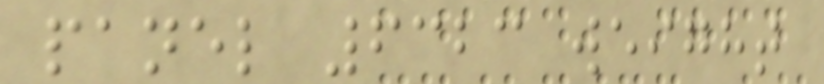panel 6323 weight
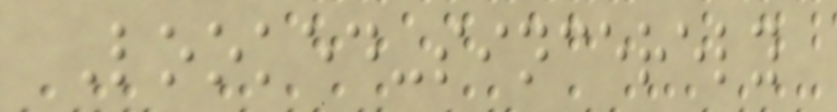Looked-sincerely
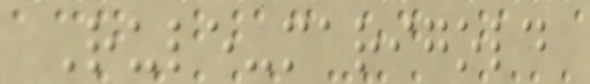Rule-marigold
